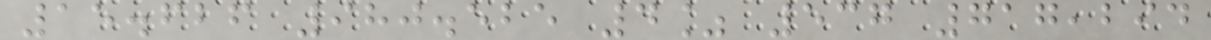15.626 980.525 4% 537 717,294
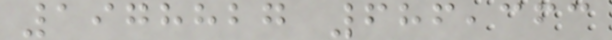1978827 686,363
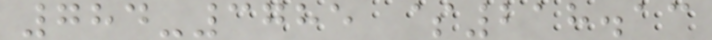784-3785 $218.13
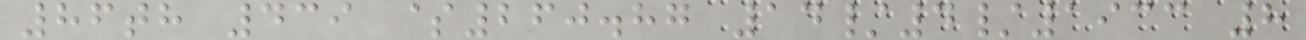86th 439 $260.87 14/4/1933 8
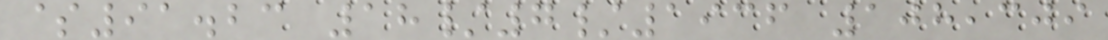$91.23 18/7/1936 108,309
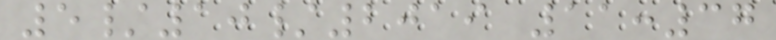5/10/2019 11:37
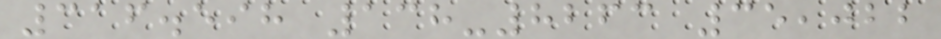316.598 138-8263 35,022
